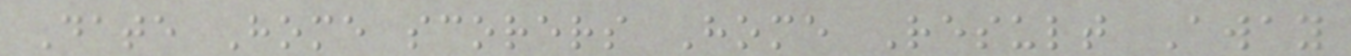Date Home scorers Home Result Away
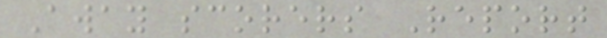Away scorers Report
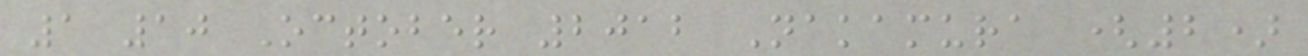1 10 October 2012 Nakamura (2)
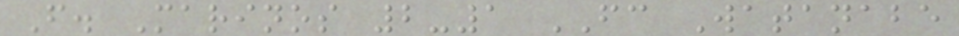F. Marinos 2-1 FC Watanabe
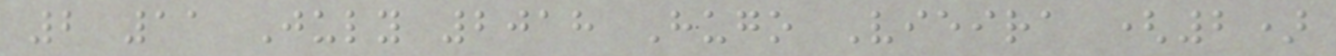2 11 July 2018 Hugo Vieira (2)
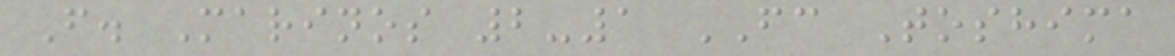F. Marinos 2-1 FC Toshima
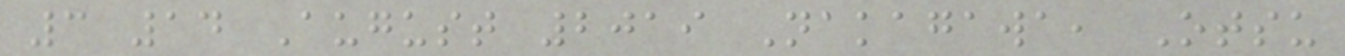3 14 August 2019 Nakagawa, Otsu
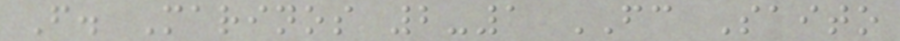F. Marinos 2-1 FC Saito
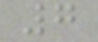7
